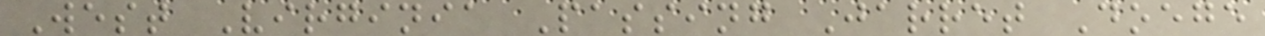West Virginia Passing Jarret Doege
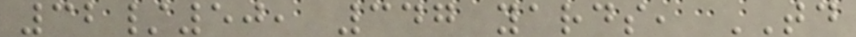32/50, 347 yards, TD
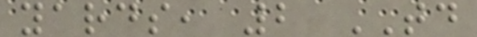yards, 2 TD
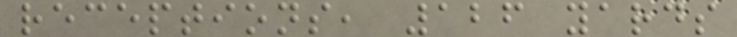receptions, 126 yards
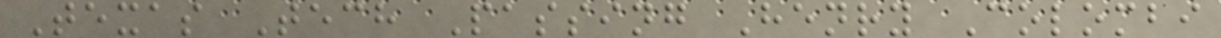Texas Tech Passing Henry Colombi
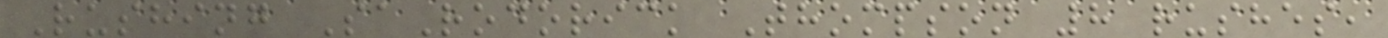Rushing SaRodorick Thompson 8 rushes,
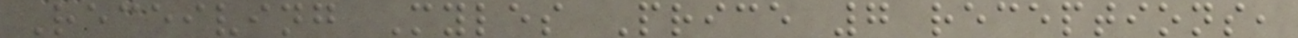Receiving Myles Price 7 receptions,
